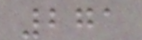271
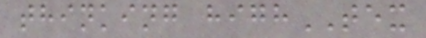thinking highTEX
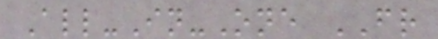All-In-One FR
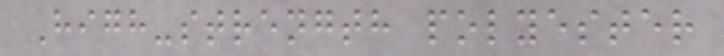High-strength polyester
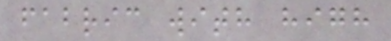fabric with high
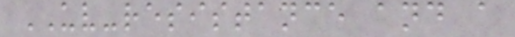UV-resistance and a
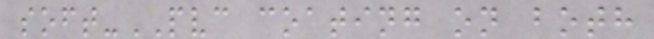soft-PVC coating on both
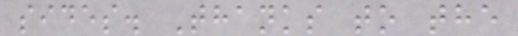sides. Thanks to the
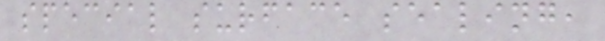special surface sealing,
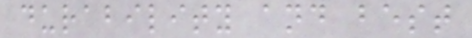durability and best
